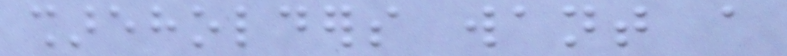shareholders want a
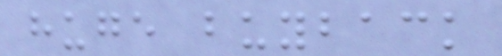huge buyback
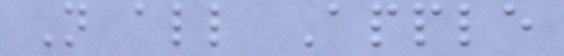Not all Apple
